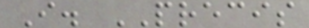I. PRECIS
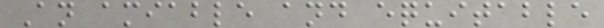An amiable and equitable
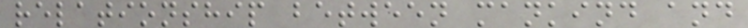relationship between mankind and
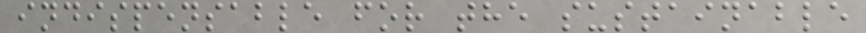indispensable for the sustainable
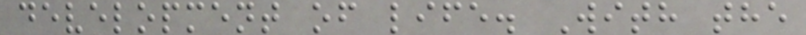development of life. With the
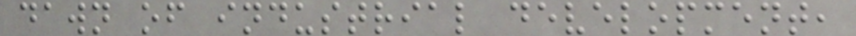dawn of industrial development,
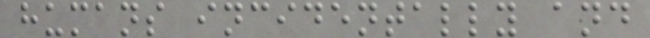humans incidentally and
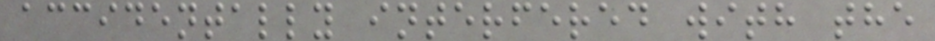accidentally interfered with the
